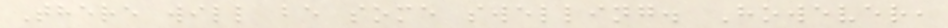There will be some swelling. However,
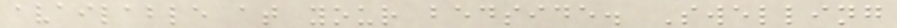available at your bedside. Swelling
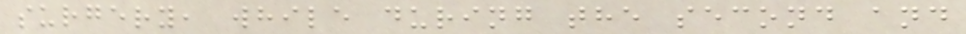surgery, while during the second and
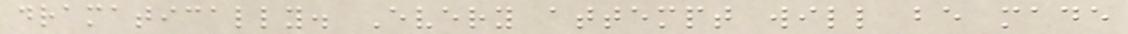dramatically. Every attempt will be made
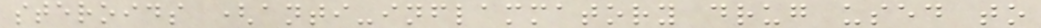steroids (anti-inflammatory drug used to
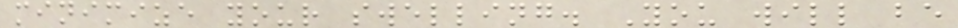minimize your swelling. You will be
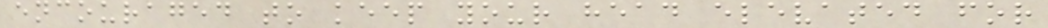encouraged to keep your head elevated for
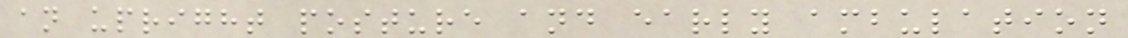an upright posture and early ambulation
